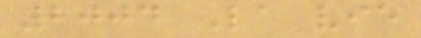2004 La vie
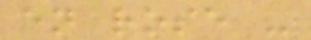en rose -
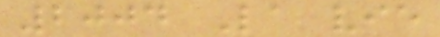2004 La vie
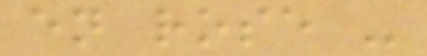en rose -
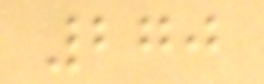270
